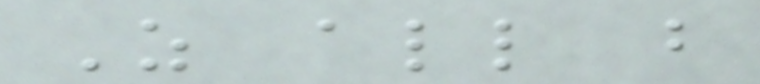As all but
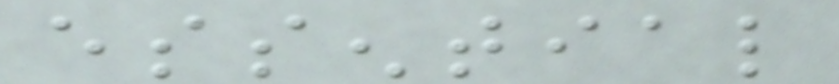essential
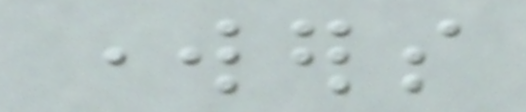workers
